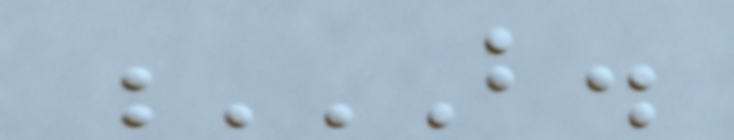B.
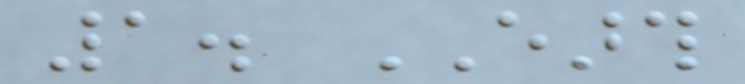1. EARTH
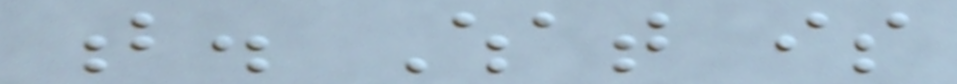b. What is
